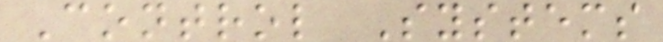Control Systems
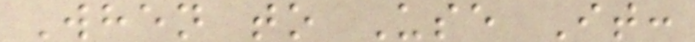When to Use It:
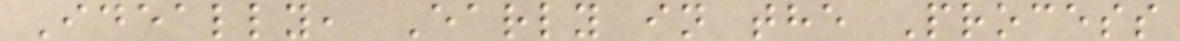Ideally, Early in the Process
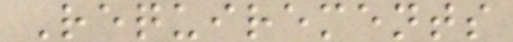Requirements
